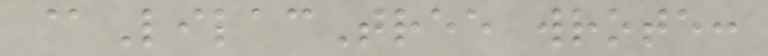@LilacTree wrote:
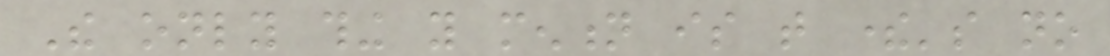The only thing you mention is that there's no
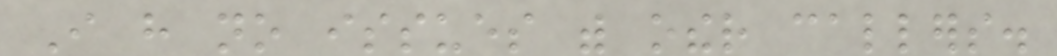I have no issues with other callers.
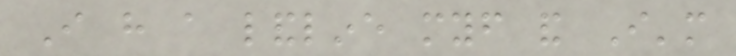I have a landline myself and I'm
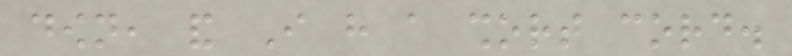down, and I have a short cord.
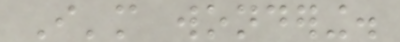I'm wondering.
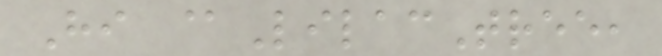Hi @LilacTree,
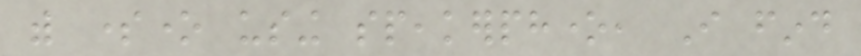with someone using speakerphone, I find
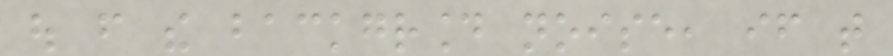out from the background noise, if that
